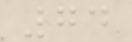74
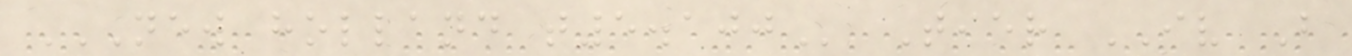NEW HOLLAND T5.100 Tier IV B
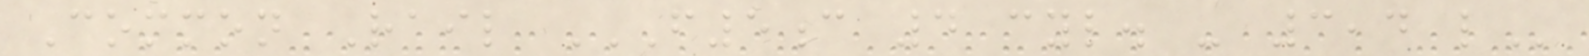Common Rail F5C 4 CYL. - 3,4 L
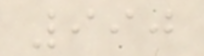990
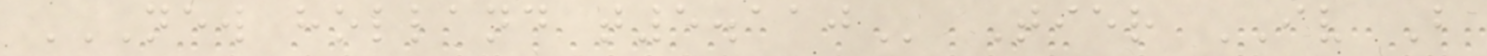NEW HOLLAND T5.110 Tier IV B
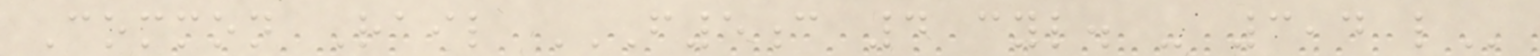Common Rail F5C 4 CYL. - 3,4 L
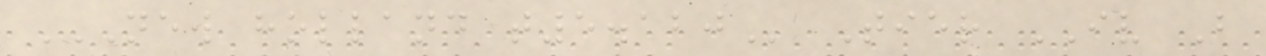NEW HOLLAND T5.120 Tier IV B
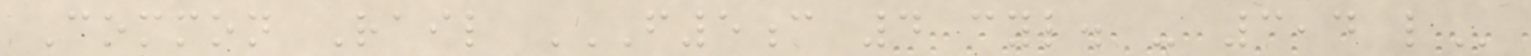Common Rail F5C 4 CYL. - 3,4 L
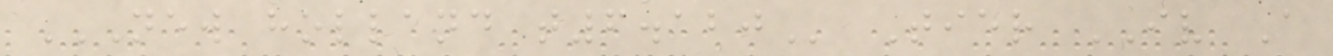NEW HOLLAND T6.120 Tier IV A
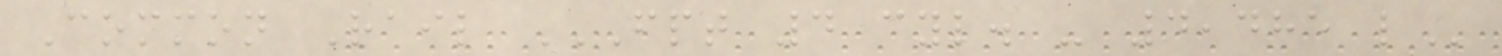Common Rail FPT 4 CYL. - 4,485 L
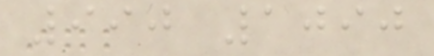990 1090
